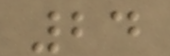24
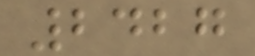2427
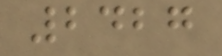2427
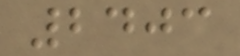2403
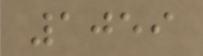1059
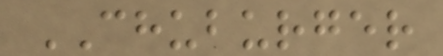CHUBURGER
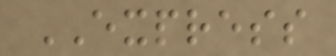EXPRESS
